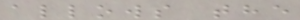allows the
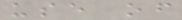use of
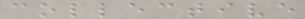collective
